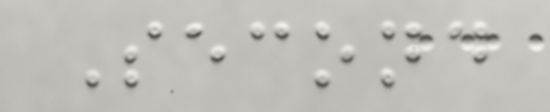Second
